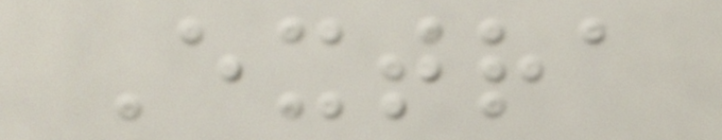Extra
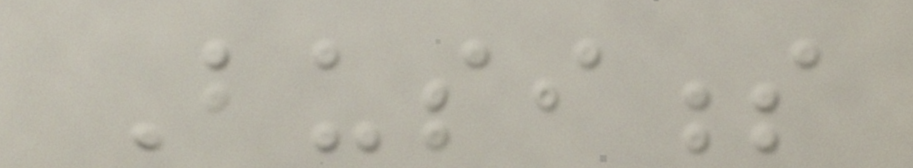Business
